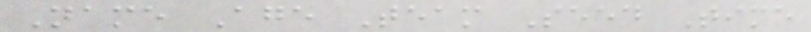Name Age Team Seed Time
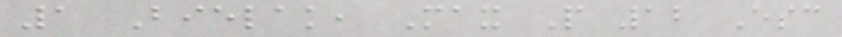1 Bielak, Max P 12 Esc
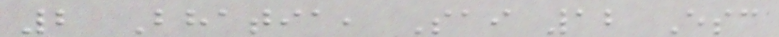2 Bhatia, Sai 12 Esc
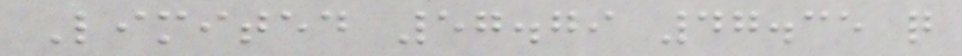Limited 57.79 47.35 q
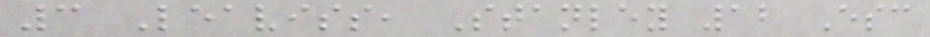3 Leaviss, Stanley 12 Esc
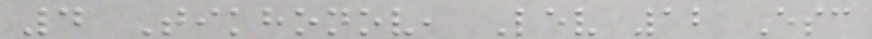4 Tikhonov, Lev 12 Esc
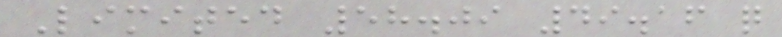Limited 58.09 49.16 q
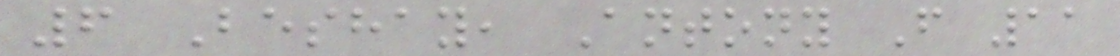6 Beshay, Antony F 11
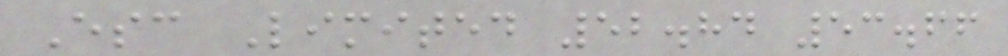Esc Limited 52.84 53.66
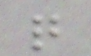q
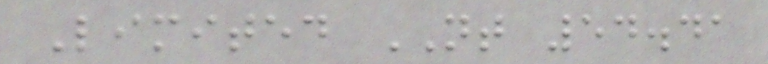Limited NT 54.41
